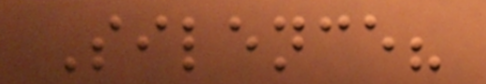Silence?
